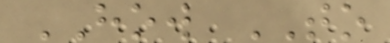HOW TO
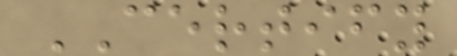CERTIFY
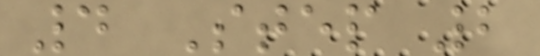4 Step 2
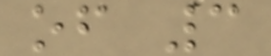of 3
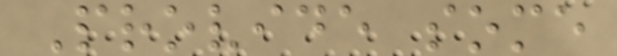Provide some
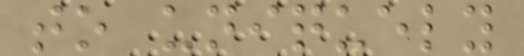to uniquely
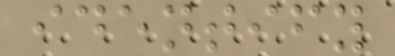identify
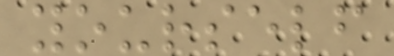yourself
